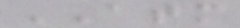ATM
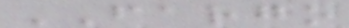FARGO
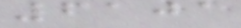6101
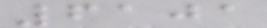6101
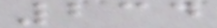234
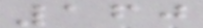160
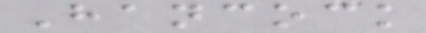Hancock
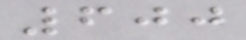600
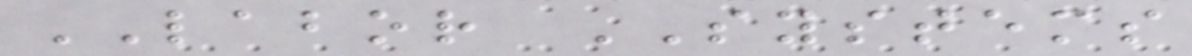LABOR SYSTEMS
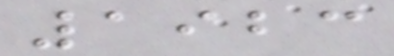1923
